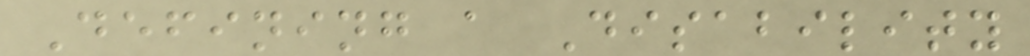Defining a Disability
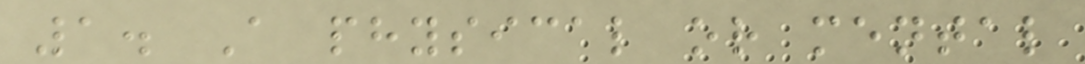1. A physical or mental
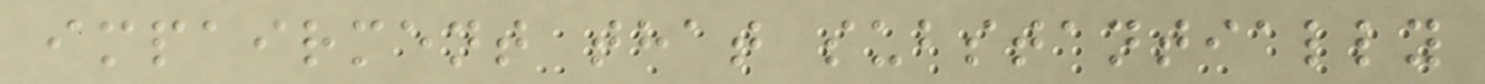impairment that substantially
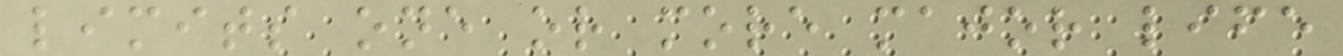limits one or more major life
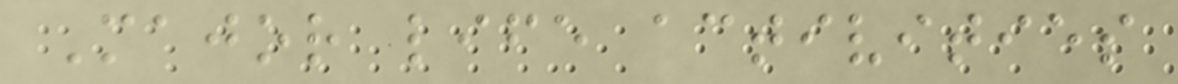Major life activities
